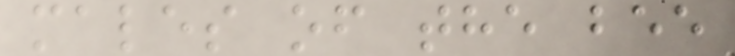males of the bee
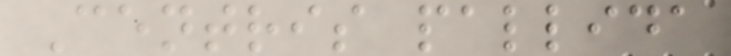Centris pallida
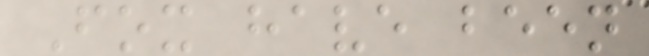Fox have been
